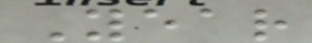Year
